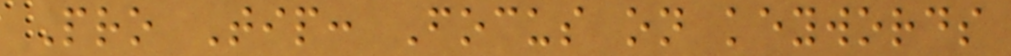Pro Tip: Focus on keywords
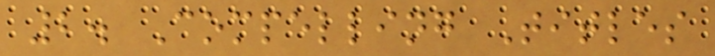2. Compelling Titles
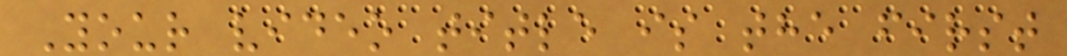Your video title is the first
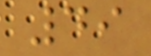49
